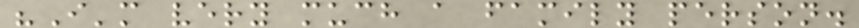"I'm very much a family person.
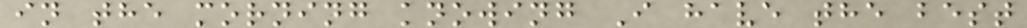in the morning knowing I have the best
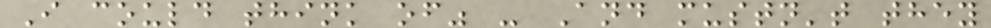I could think of" - And mustn't they
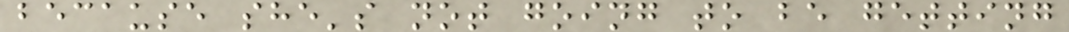because she's not going to be getting
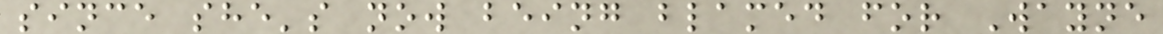since she's now being blamed for Wayne
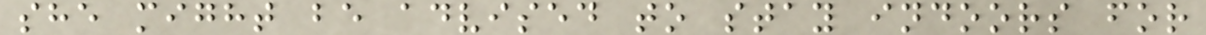she might be advised to stay indoors for
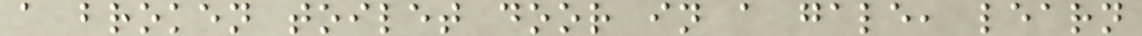a broken toilet door in a gale, learn
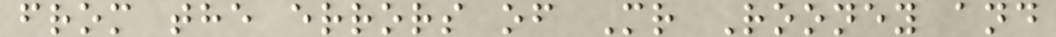from the errors of Mr Rooney and
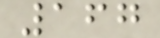167
